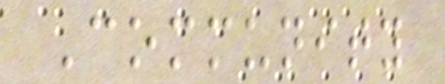Community
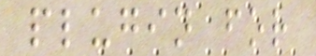plugin for
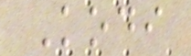Kodi
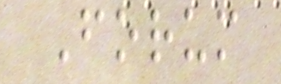Forum
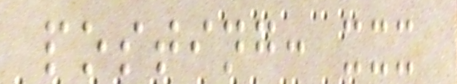posting: xxx
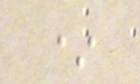*
